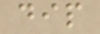dip
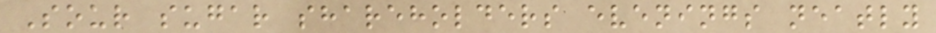Sour sugar shareholders evenings neatly
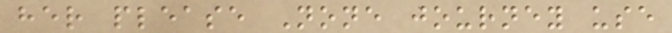her please None journey use
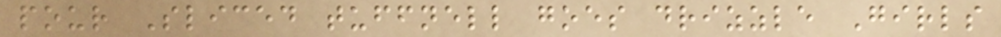pour Sliced tuffnell goes drizzle Girls
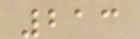213
